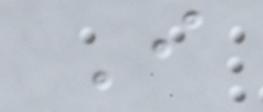I
